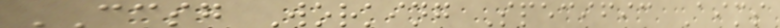CCSG Working Specific Aims
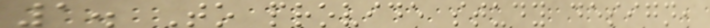1. To provide study design,
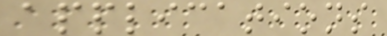applications
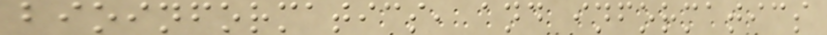bioinformatics, and informatics
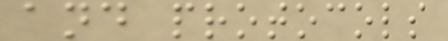and protocols
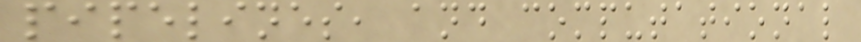pipelines, and computational
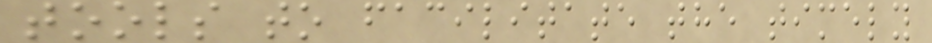tools to facilitate the timely
